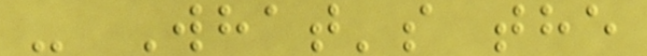- What's the
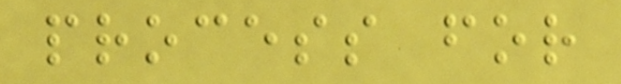process for
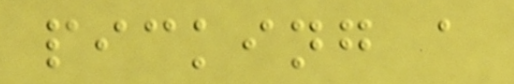picking a
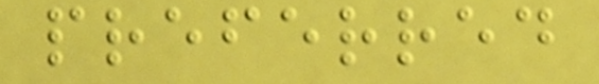preferred
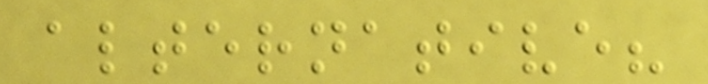alternative?
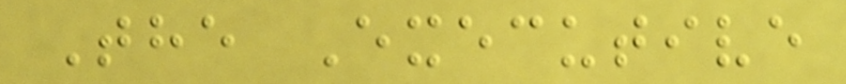The Executive
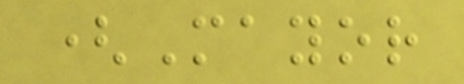(Mayor
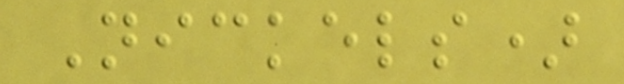Nickels)
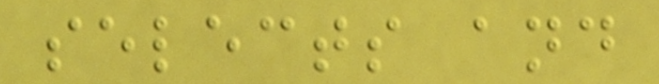selects and
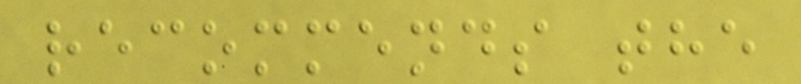recommends the
